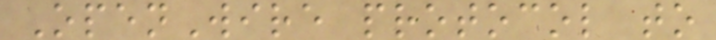OpenWire protocol to
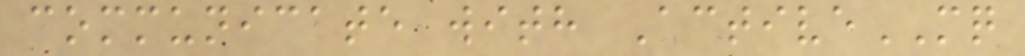communicate with ActiveMQ
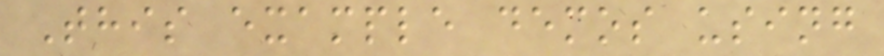This example demos using
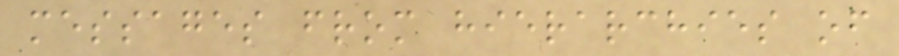messages from hierarchies of
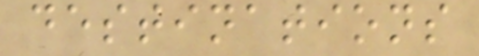destinations
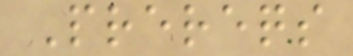Prereqs
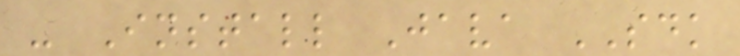- Install Java SDK
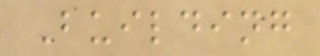Building
